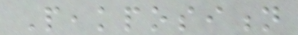Peakposition
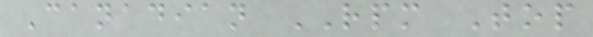Canadian RPM Top
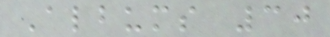Albums 30
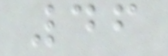46
